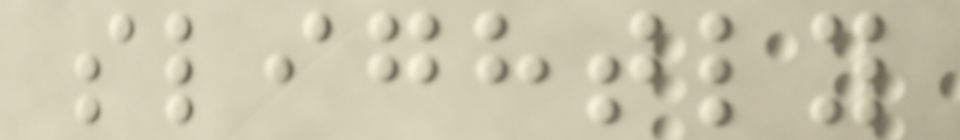slightly
